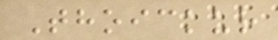Thoickur
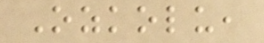Ozkolu,
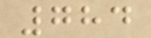784
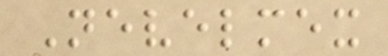Nevelmex
